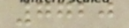7720
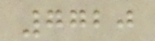7720
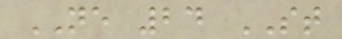NE 24 ST
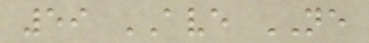59 AVE NE
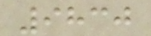9830
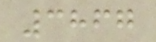3867
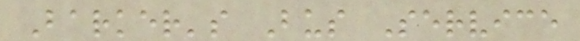Barker's Bus Service
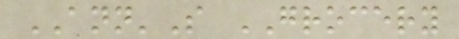ANN'S GROCERY
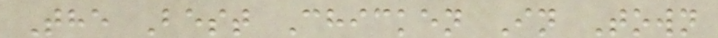The Best Chicken In Town
